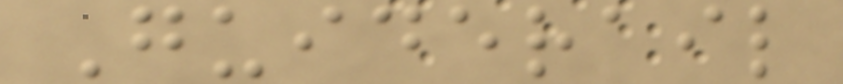Guiderail
